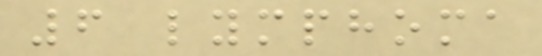6 lymphoma
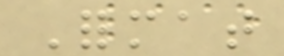Format
